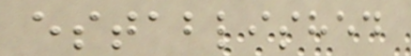established
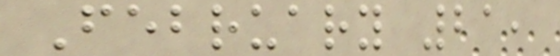February 21,
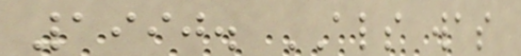1990. ALS was
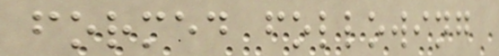formed following
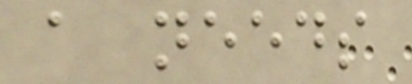a needs
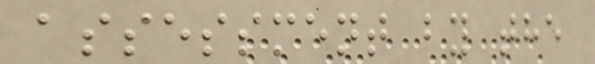assessment by the
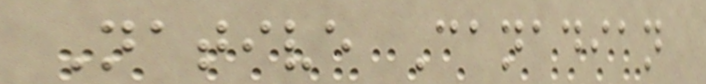Native Canadian
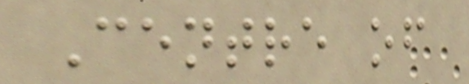Centre of
